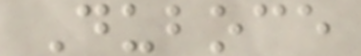Duboce
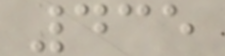435
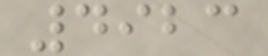4923
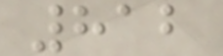812
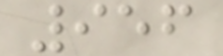956
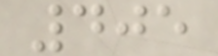405
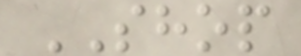SHOP
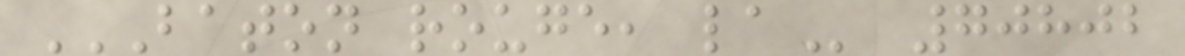BATON ROUGE, LA 70802
